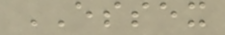ESSEX
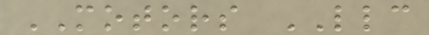MOTORS LLC
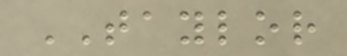TAYLOR
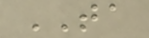TA
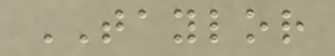TAYLOR
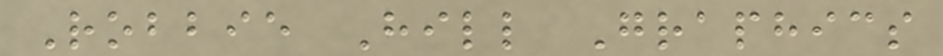Robbie Hill Graphics
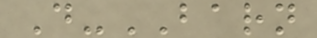D-BARN
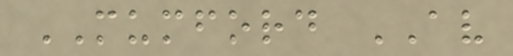MUMFORD AV
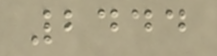2444
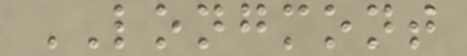LONGMONT
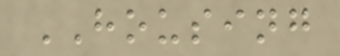HOUSING
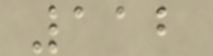112
